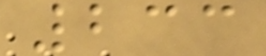233
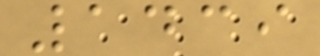1439
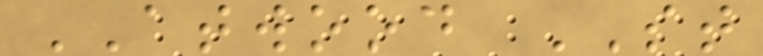ATWOOD ST
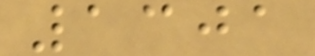1301
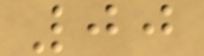00
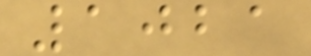1021
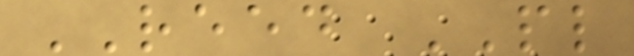REED PL
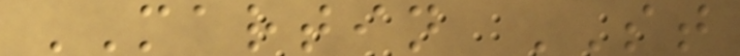MARTIN ST
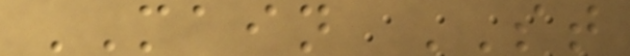MAIN ST
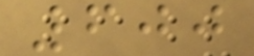600
